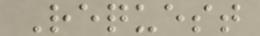Request
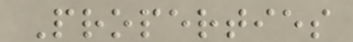Properties
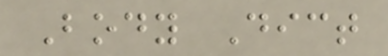Body Dict
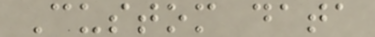Custom data
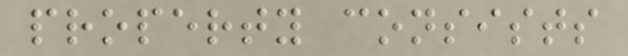property consists
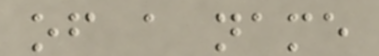of a name
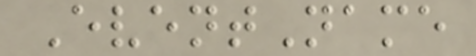EventName
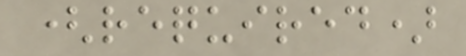(required)
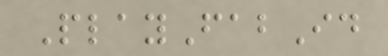PlayFabId
